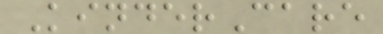KinderCare
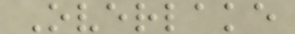Overlake
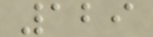129
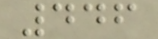446
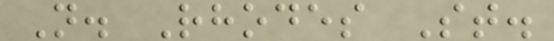N. Rhodes St.
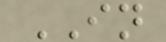IN
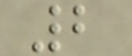2
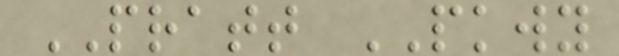PRATT PKWY
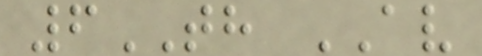6TH AV
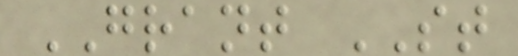GRANT ST
